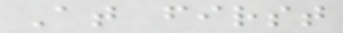At first
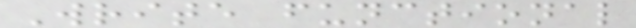Write functional
